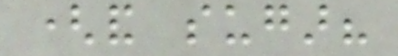(and sugar?
